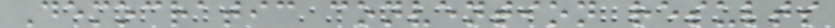Democratic convention results
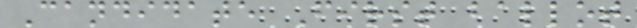Candidate First ballot
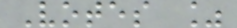Votes %
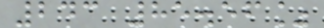243 85.56%
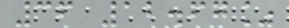36 12.67%
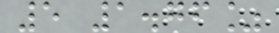5 1.76%
